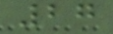27
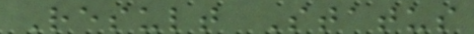Result Status
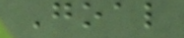Goal
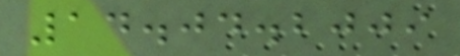14.04.2009
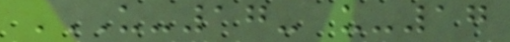U-17- U-17
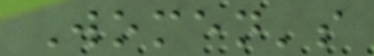Women's
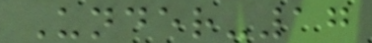Under-17
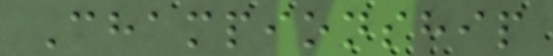Championship
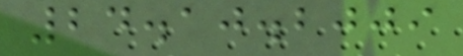24.10.2009
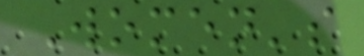Women's
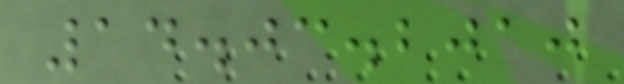14.03.2010
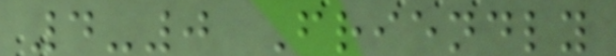4-0 Friendly
